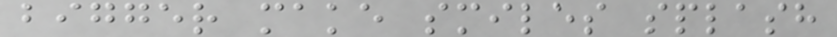bigger make smiles splash
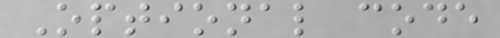Optional code
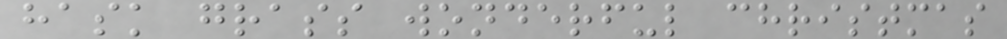hask grass wonderful christmas
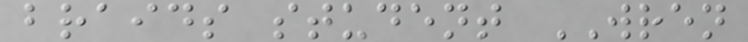braids student WREN
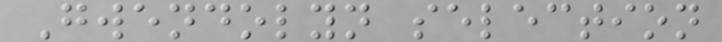Gwendolyn selection
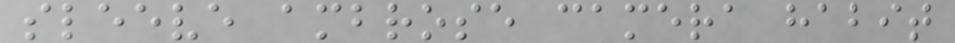sleeve ambrose camera habit
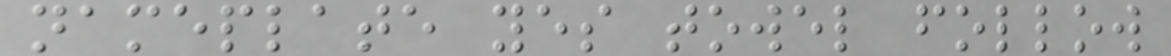nameplate yes towel follow
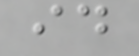id
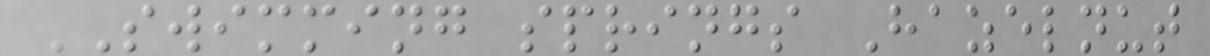SWIMMING springs Hazelnut
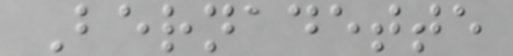Bernadette
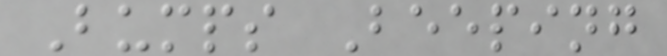Bumps Beeping
